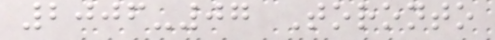2006-07 Toronto
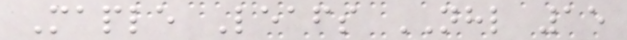Maple Leafs NHL 15
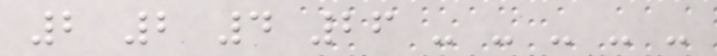2 2 4 26 - - - - -
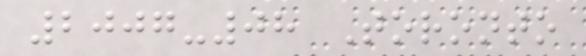2007-08 Toronto
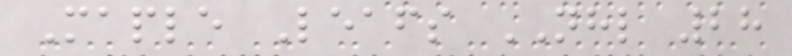Maple Leafs NHL 28
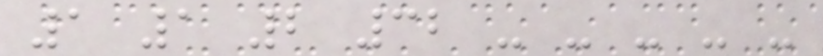1 1 2 32 - - - - -
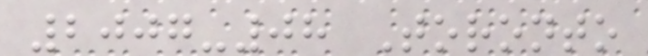2007-08 Toronto
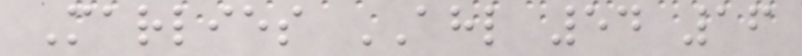Marlies AHL 54 16
